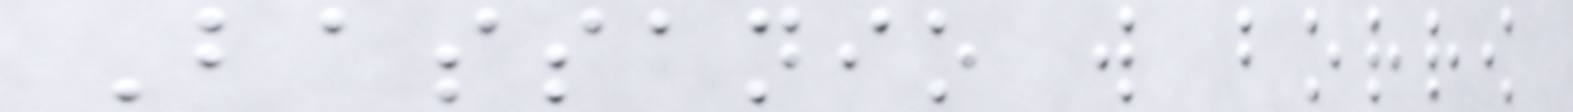Bassanio will borrow
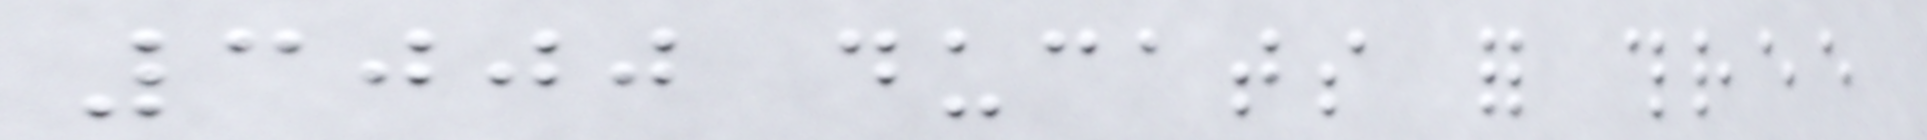3000 ducats for three
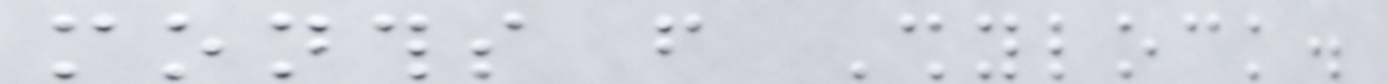months from Shylock.
